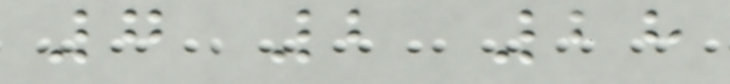7 2 28
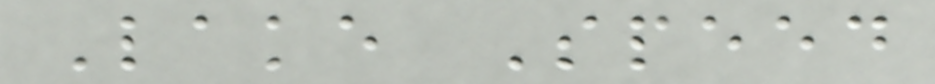Lake Speed
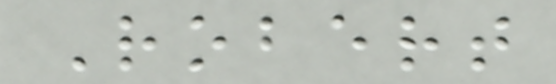Robert
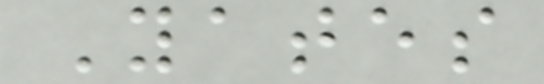Yates
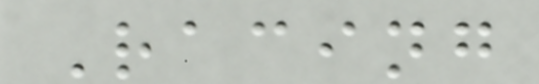Racing
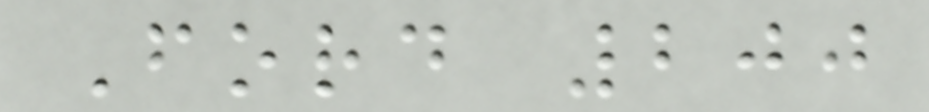Ford 200
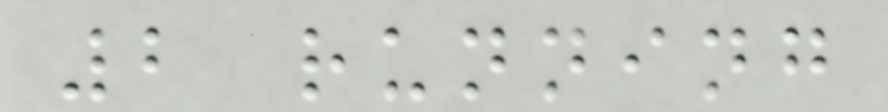2 running
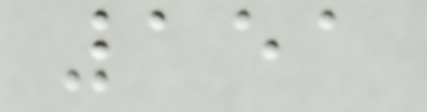151
